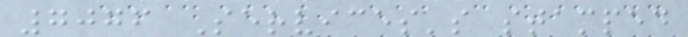7076 Services's stamped
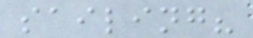sailing?
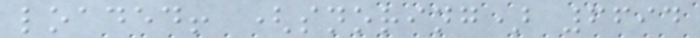loaded! (snoring) 6694
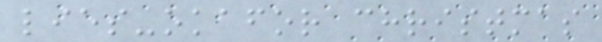lies-okafor christmas
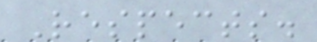Respects.
